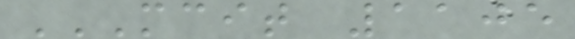MCIT 1105
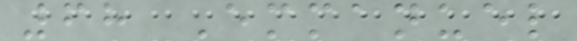68 Emmanuel
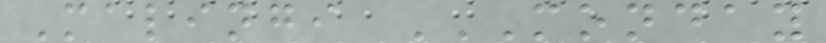Malingi MONDAY
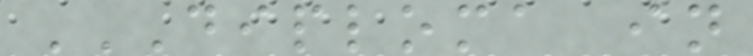DIPLOMA IN
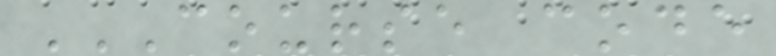COURSE CODE
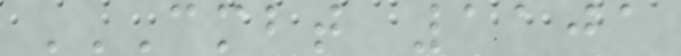CMBT 1101
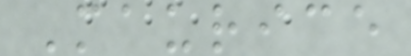Maurice
